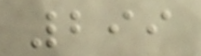299
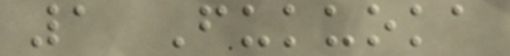1 Fukuoka
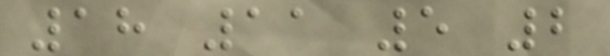18 11 5 2
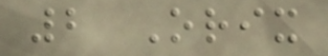2 Orix
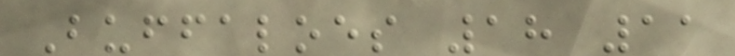Buffaloes 18 11
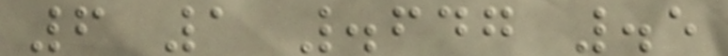6 1 .647 .5
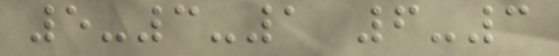5-3-1 6-3
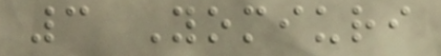3 Yomiuri
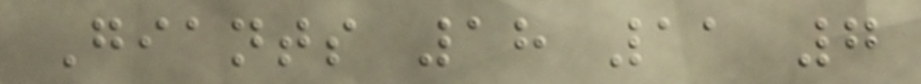Giants 18 11 7
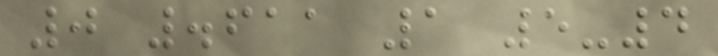0 .611 1 5-4
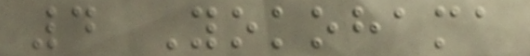4 Yokohama
